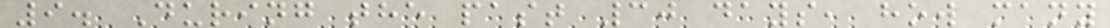9. During the past 30 days, how many
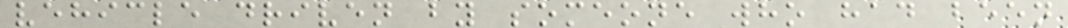vehicle driven by someone who had been
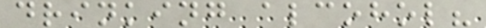drinking alcohol?
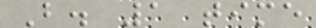B. 1 time
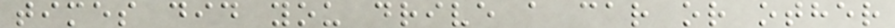times did you drive a car or other
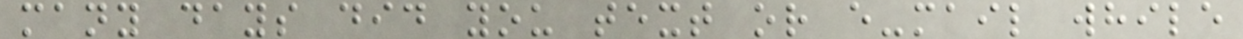many days did you text or e-mail while
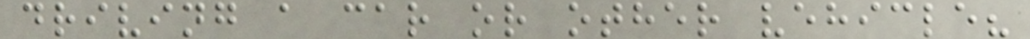driving a car or other vehicle?
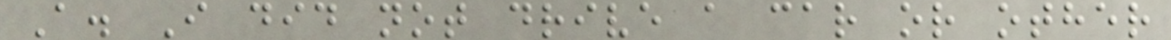A. I did not drive a car or other
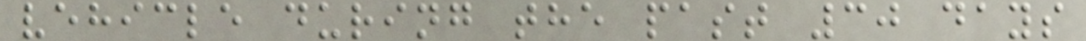vehicle during the past 30 days
